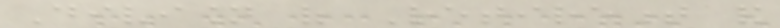Division of Retirement and
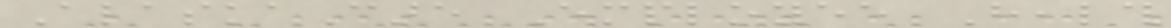AlaskaCare Employee Health
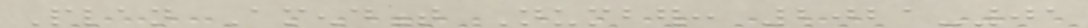Plan Amendment Number: 2021-01
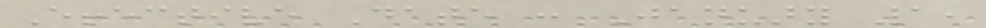Effective Date : January 1,
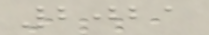2021
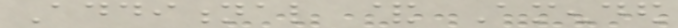Additional & Amended
